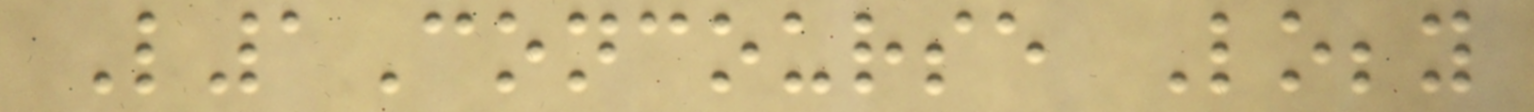L1Concourse Lobby
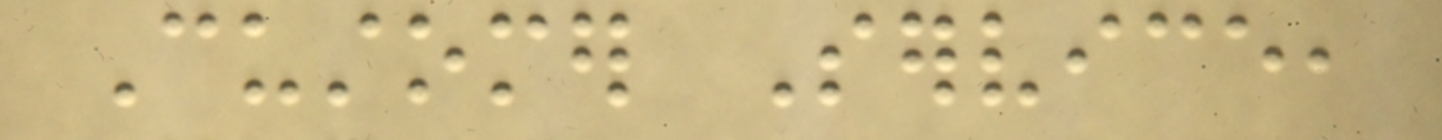Customer Service,
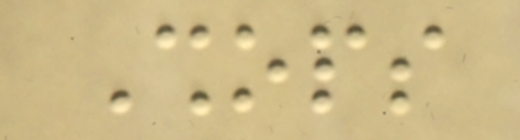Shops
